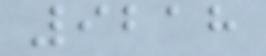9218
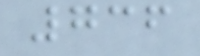736
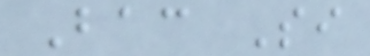Bac Si
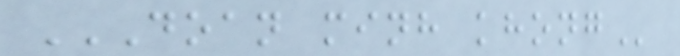DOAN MINH KHONG
